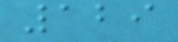129
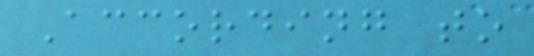According to
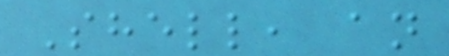Shell, an
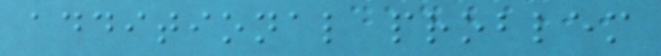additional problem
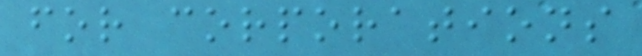for corporations
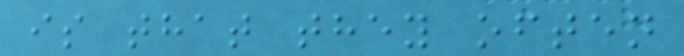is that they often
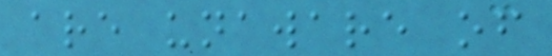are unaware of
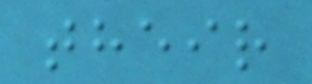their
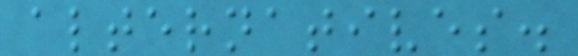alternatives.
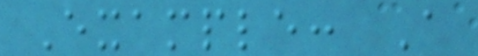Example: A
